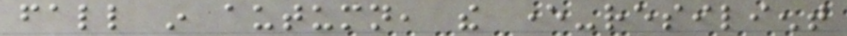fall in autumn, the ever-resilient
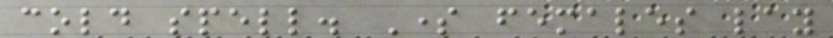cold spell. Some females lay
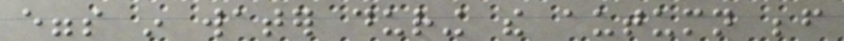eggs in water during the autumn before
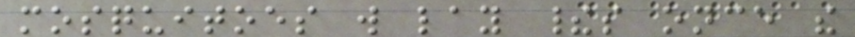mosquitoes will lay theirs once the
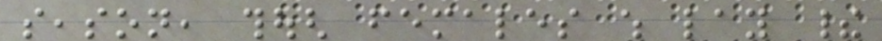season, though females which lay their
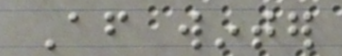After winter
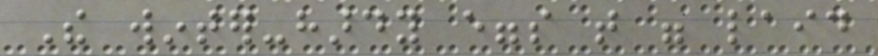The winter-hardy eggs that were laid
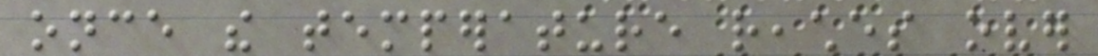once the temperature reaches over
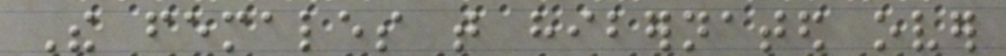The females that hibernated over
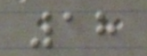18
